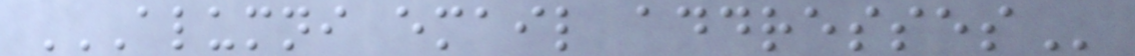ALUMNI EMAIL ADDRESSES
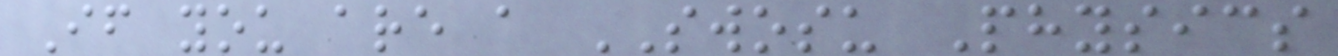If you are a SWOSU Physics
